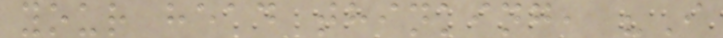your head thinking, "I
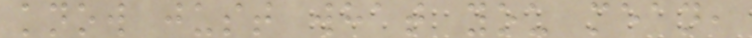know just what you mean,
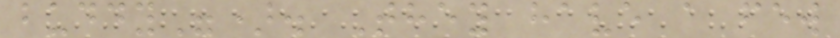buddy"). They have a few
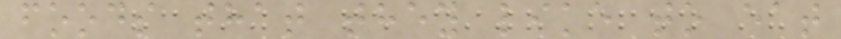foods that they like to eat
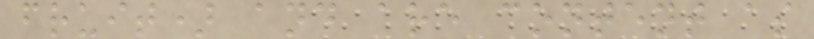fruit) and are content as
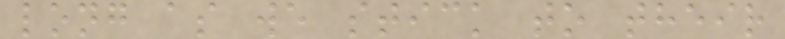long as we stick to their
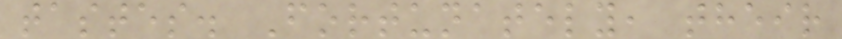tastes. Fortunately, their
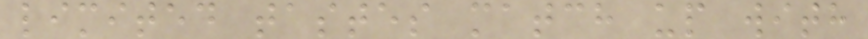limited tastes match up with
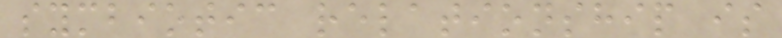symbiotic relationship is
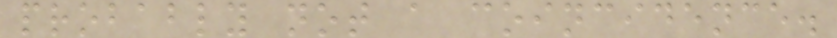probably not a coincidence.
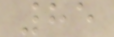85
